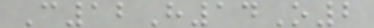C12H14O2
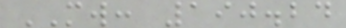MW: 190.24
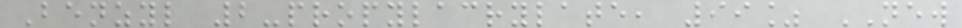Benzyl 2-propylacrylate, 99% NEW
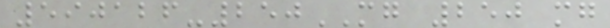590126-250MG 250 mg
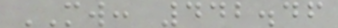MW: 442.46
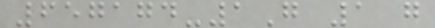657174-1G 1 g
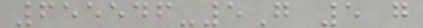655546-5G 5 g
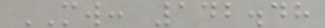MW: 142.48
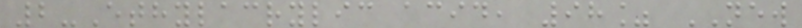2-Ethylacrylic acid, 98% NEW
